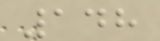148
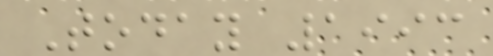Today 1993
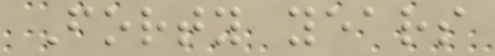Forty years
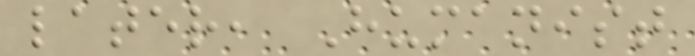later, Humanist
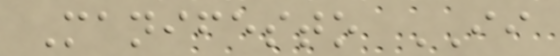Manifesto II
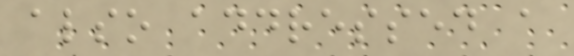also addressed a
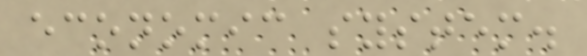economic system.
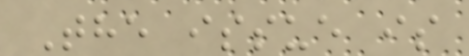The issue is
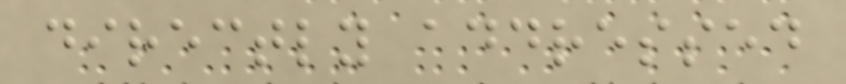directly addressed
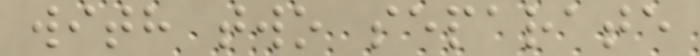with two separate
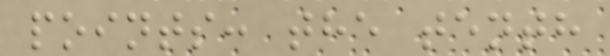points: the tenth
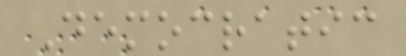Democratic
